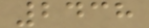2438
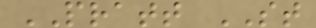PRATT ST
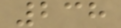238
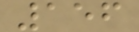156
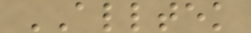ALLTEK
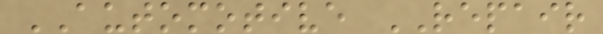AUTOMOTIVE REPAIR
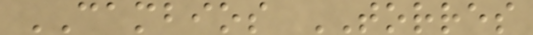CAMBIOS TORRES
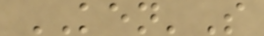KEN'S
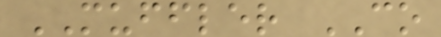MUFFLER CO
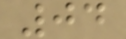04
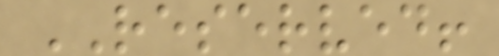RESERVED!
